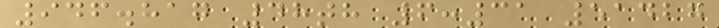946.817 48th 6:31 51427
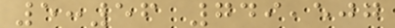5:56 749,507
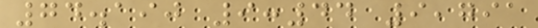74.190 9:44 9,791
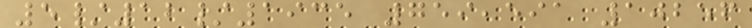5/12/1935 759,591 10256
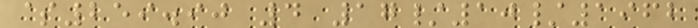$259.90 4 17/10/1962
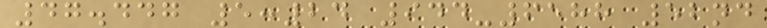47.447 5:24 944-6588 52nd
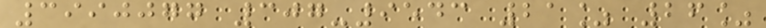3990077 307-9543 21% 26%
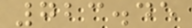723.45
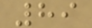89
